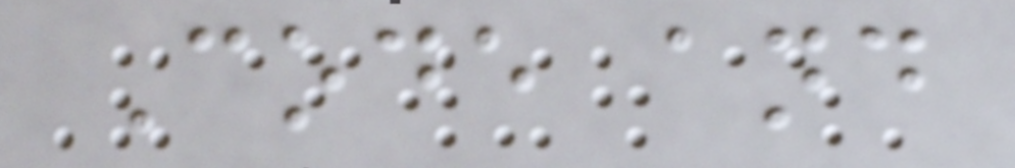Code and
